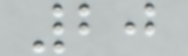20
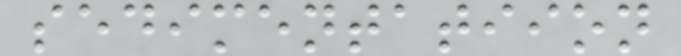sedimentatiion
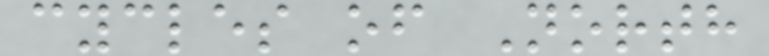cycles of North
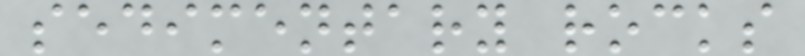sedimentary rocks
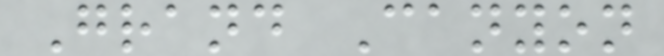Grand Canyon
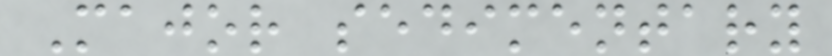Major sedimentary
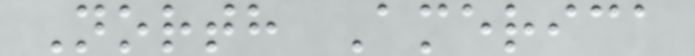North America
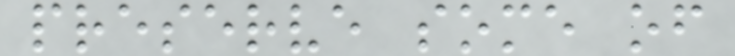preserve some of
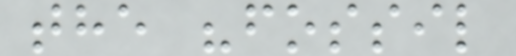the "fossil
